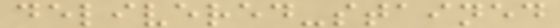delivered-stained
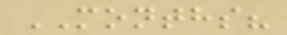MONTHS?
